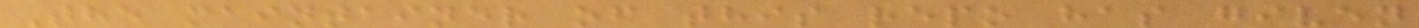The maintainer of this repo has given
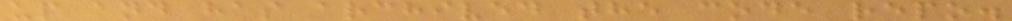up and has archived the code repo.
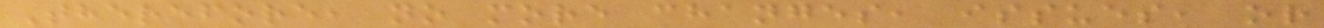Therefore, no more changes, issues, or
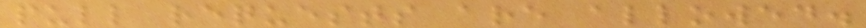pull requests are allowed.
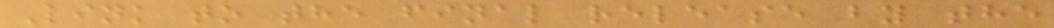Link to the final release by the
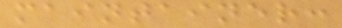maintainer:
